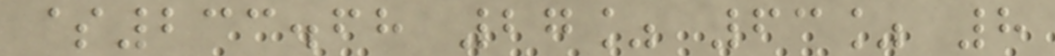$233.68 27% 63% 8
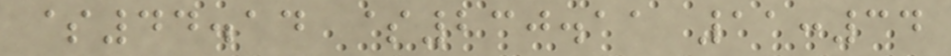$44.14 $230.11 11:34
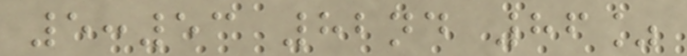5:53 82nd 86%
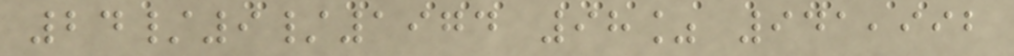24/9/1974 98% 941,992
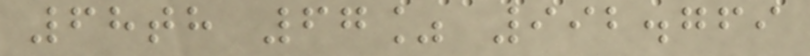68th 67% 992.769
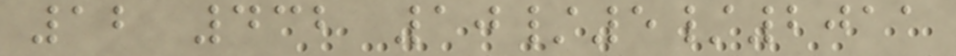12 432 10/5/2011
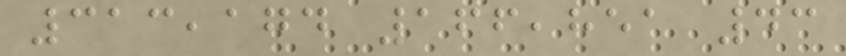313,174 166,851 43
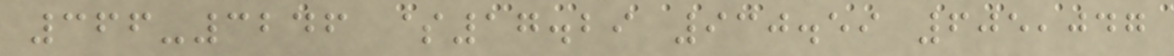366-3246 $17.29 930.59 605,047
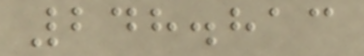248.813
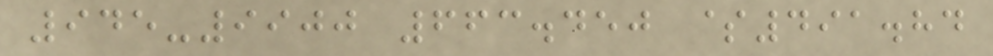945-9900 663.450 $491.84
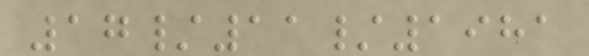17/11/1981
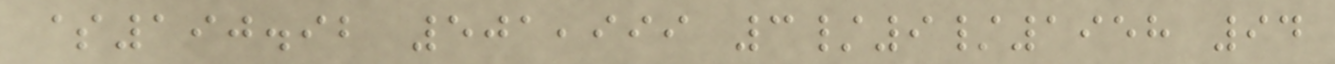$190.92 501,999 3/9/1958 94
